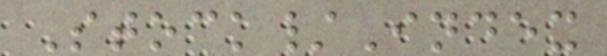Stock/Index
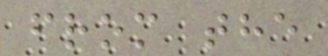from the
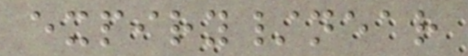expiry/near
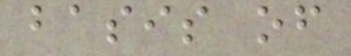basis of
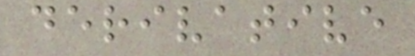derivative
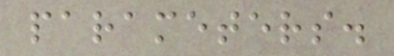parameters.
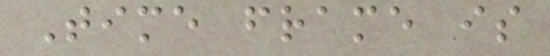Time frame is
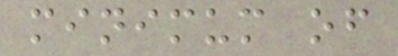minimum of
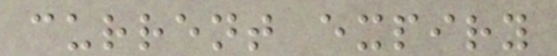current expiry
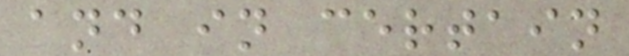and in certain
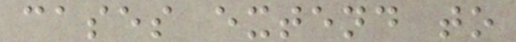cases extend to
